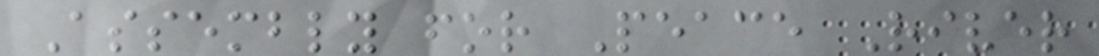Assembly for Peace River
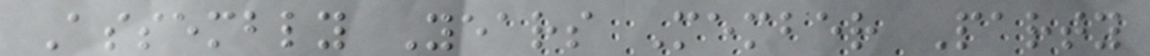Assembly Years Member Party
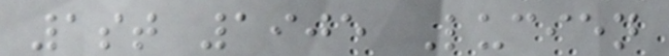1st 1905 Lucien
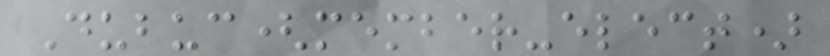Dubuc(member-elect)
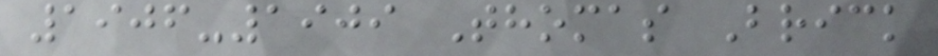1906-1909 Thomas Brick
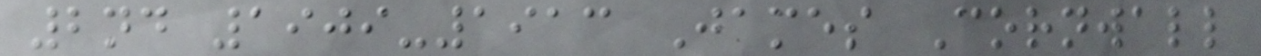2nd 1909-1913 James Cornwall
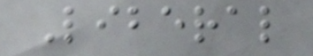Liberal
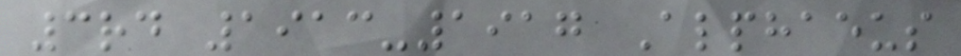3rd 1913-1917 Alphaeus
